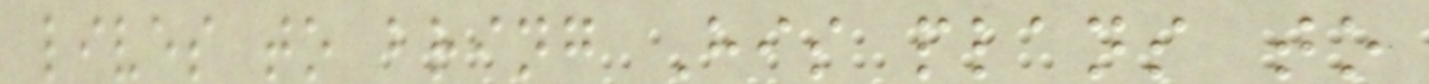lives to bring His plans to
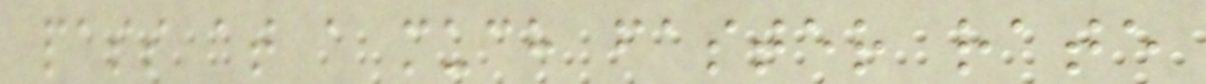pass at a much faster rate
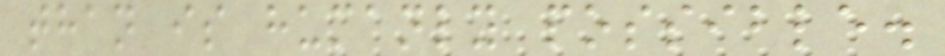than is humanly possible.
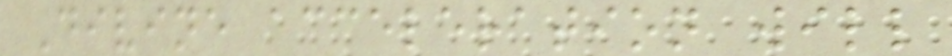Divine acceleration will
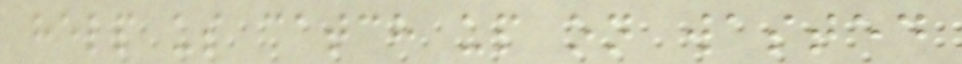help us catch up on wasted
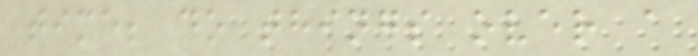time; do things over a
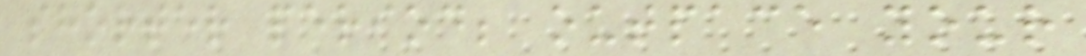shorter period; outpace your
